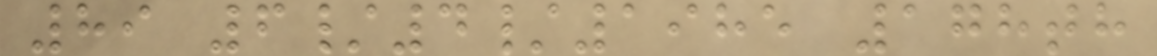89 6/4/1985 178th
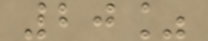20%
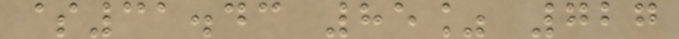$31.43 85% 727
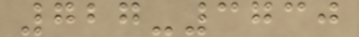727-3730
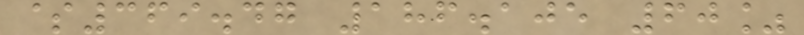$369.47 186.105 60%
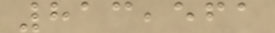813,561
